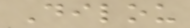Dilou
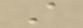A
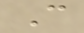C
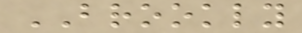BROOKLY
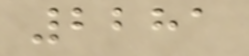2281
